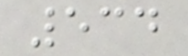534
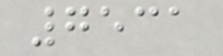7531
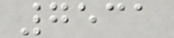7531
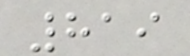819
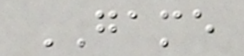GAME
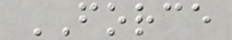FORCE
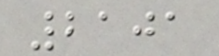2101
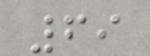69
